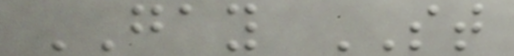GAY ST
